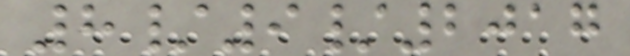8/9/2017
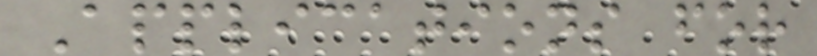Applications for
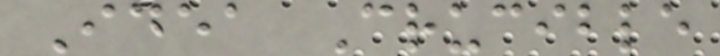Idea Crucible
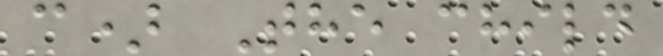c) The child
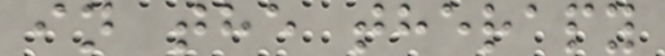in the therapy
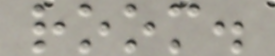room.
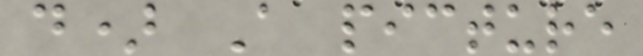d) A picture
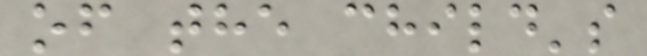of the child's
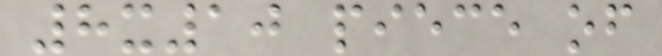8x10 piece of
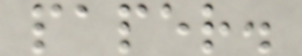paper.
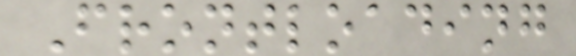Frontloading
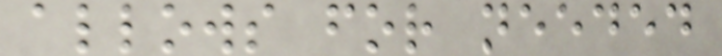allows for needed
